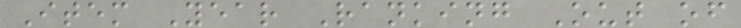Item Year Ranking Out of
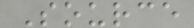Source
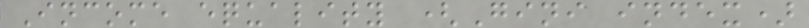Income equality (Gini index)
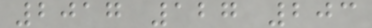2017 127 203
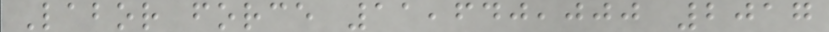Labor force 11,640,000 2017
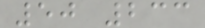50 233
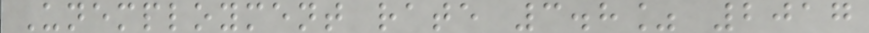Unemployment rate 3.8% 2017
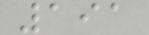191
